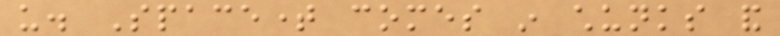us. Spacetime comes in chunks and
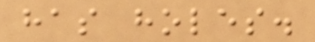has holes.
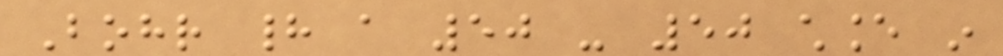Bohr had a 50 - 50 chance in
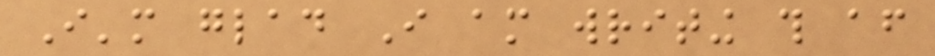I'm glad I am writing this after
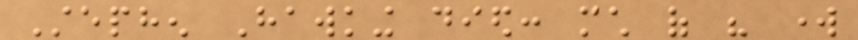Stephen Hawking died: much of his work
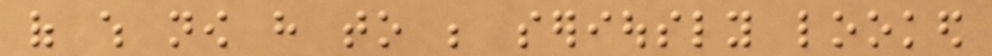of which now have to be seriously looked
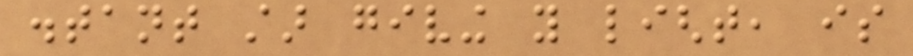distant star giving you light, is
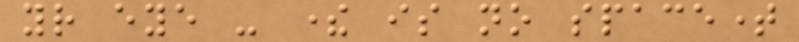your eye - there is no spacetime
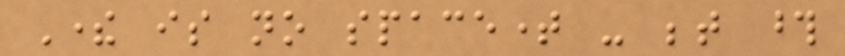There is no spacetime - between those
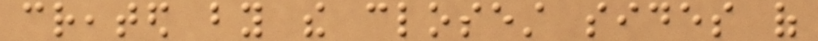created by the closest sides of
